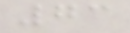73
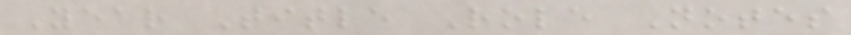Year Title Role Notes
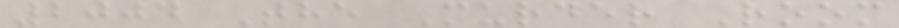2004 The Murder Room
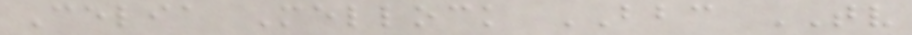Celia Mellock BBC TV
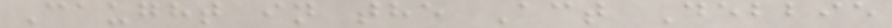Caught in the Act Debbie
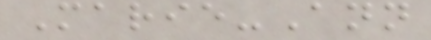Marie-Ann
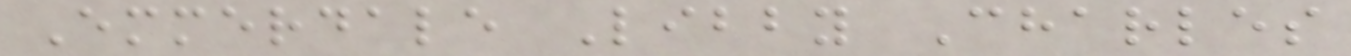Emmerdale Libby Charles
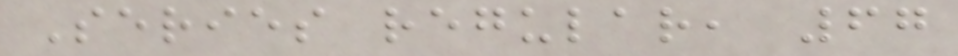Series regular, 67
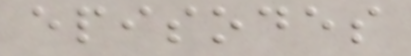episodes
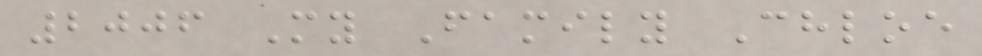2006 My Family Chloe
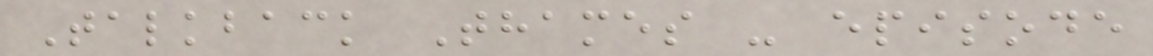Talkback Thames - episode
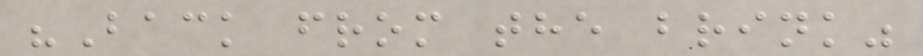"Back from the brink"
